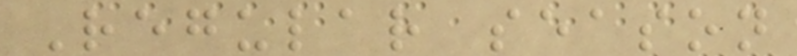Regular season
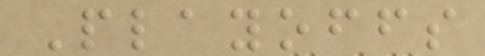Playoffs
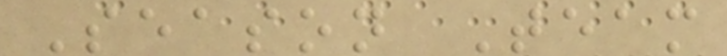Season Team
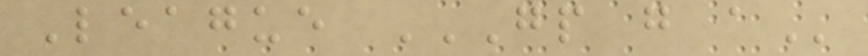League GP G A
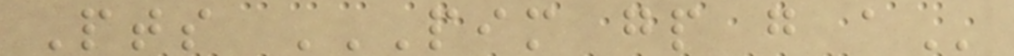Pts PIM GP G A
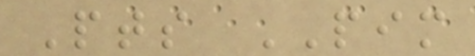Pts PIM
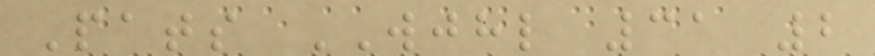Pats WJHL 31 2
